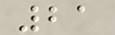21
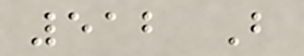512 B
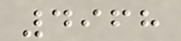4968
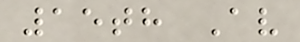15th Av
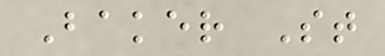Baker St
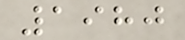1980
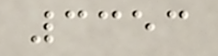3353
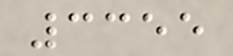3355
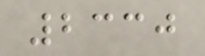2330
